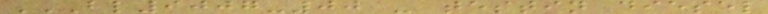BL9007-00 - TESTIN DIESEL
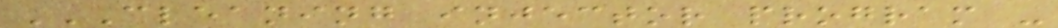CLEANING INJECTOR PROGRAM -
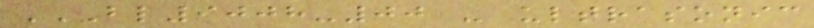BL9008-00 - ULTRASONIC
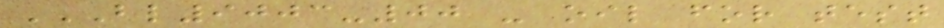BL9003-00 - OIL FOR TEST
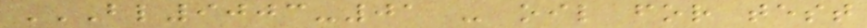BL9003-01 - OIL FOR TEST
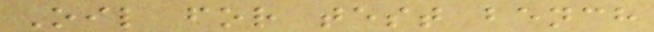Oil for test bench
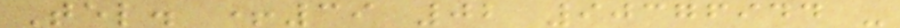Tel. +39 02 90376944 -
